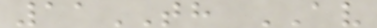11TH AV
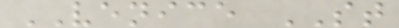VENICE ST
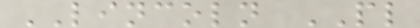LINCOLN PL
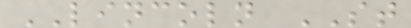LINCOLN ST
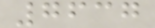7637
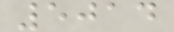5014
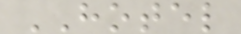HOTEL
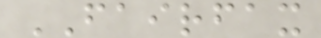FAIRFAX
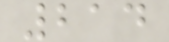214
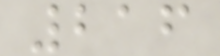216
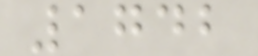1742
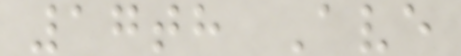17th Ave
